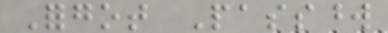Forgot Password
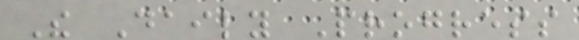The Daily Progress
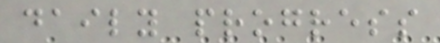daily progress
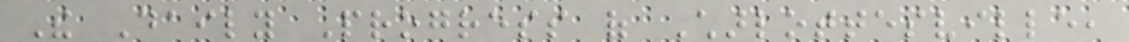The Daily Progress of Charlottesville,
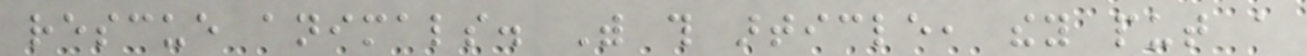rescue animals. With this article, they put a
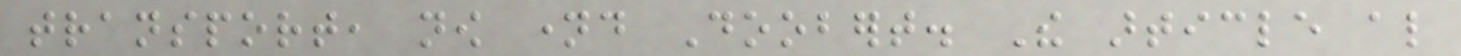transport, now named Doobert. The article also
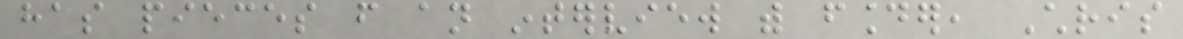has pieces from an interview with founder, Chris
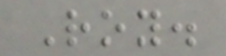Roy.
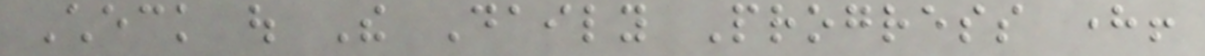Check out The Daily Progress here!
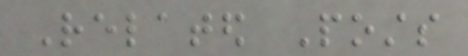Related Posts
